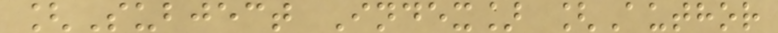[Subject Index] [Author
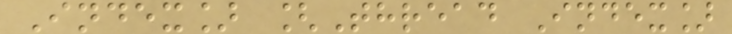Index] [Thread Index]
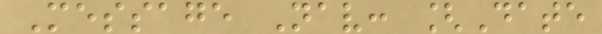Message Nav: [Date
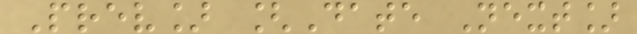Prev] [Date Next]
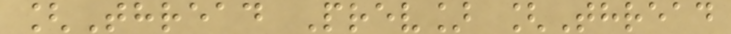[Thread Prev] [Thread
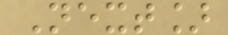Next]
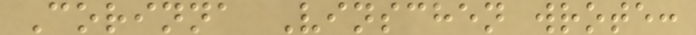Corinna Vinschen wrote:
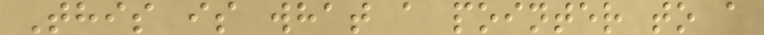This is what a pointer to a
